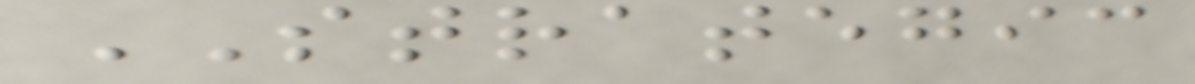STRATEGIC
